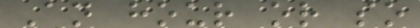An hour or so
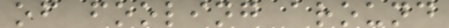of fooling around
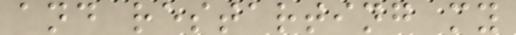and restarting my
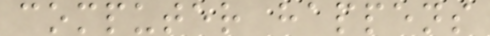computer happens
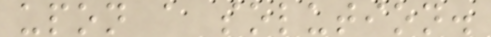upon a solution.
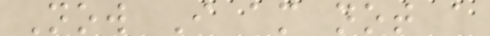Now I am not a
